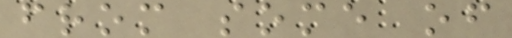from some of
